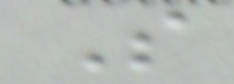S
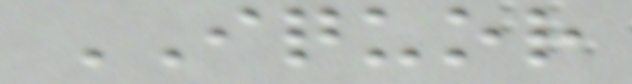IQUOR
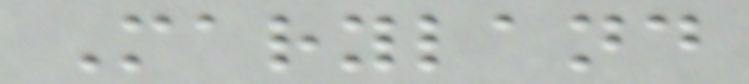Maryland
